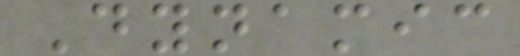Dynamic
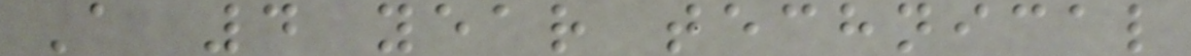A 4 year technical
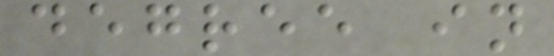degree in
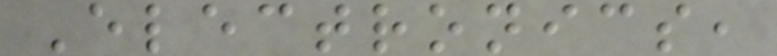Electronics,
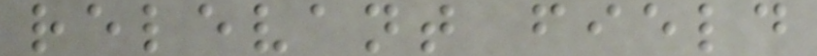relevant field
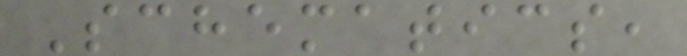Schematics,
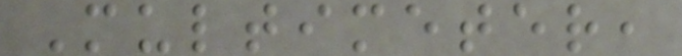Multimeter,
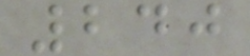240
